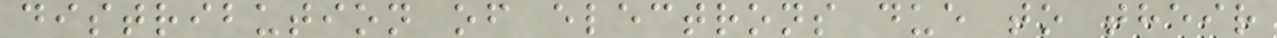distribution of electrons due to their
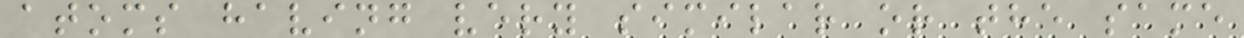atoms having very similar or the same
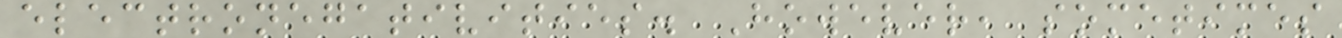electronegativities. However, sometimes
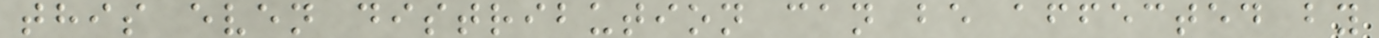this even distribution can be affected by
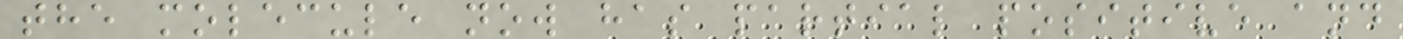the molecule now has partial positive and
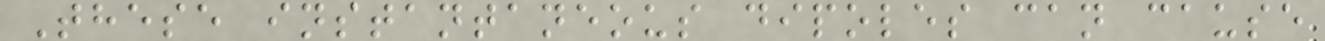These instantaneous dipoles can cause
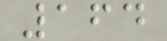164
